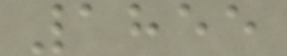1855
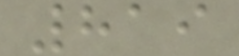819
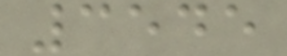3545
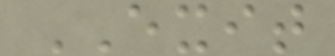EXIT
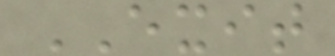EXIT
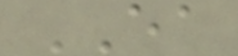EA
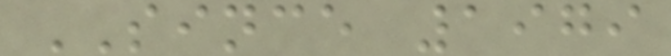SINCE 1979
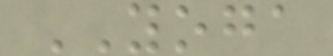YOGA
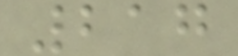217
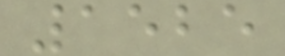1525
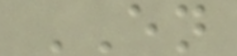EN
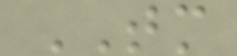TM
